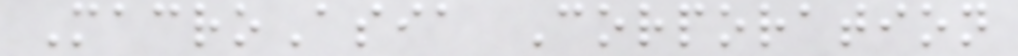MacroAsia Corporation
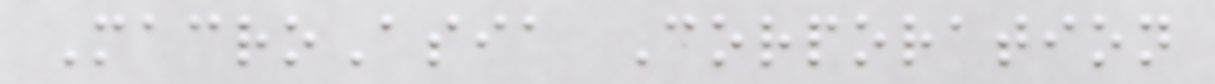MacroAsia Corporation
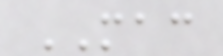MAC
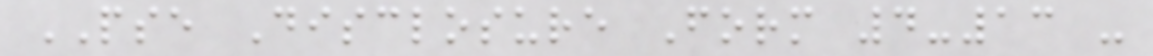PSE Disclosure Form 4-13 -
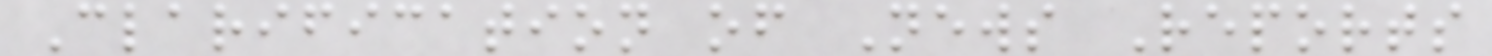Clarification of News Reports
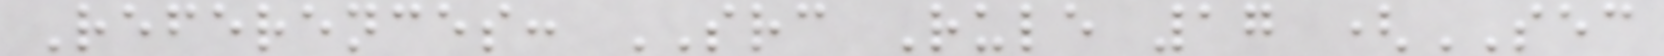References: SRC Rule 17 (SEC
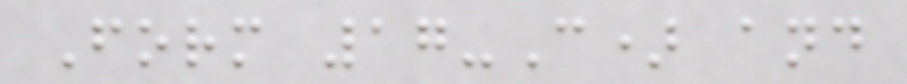Form 17-C) and
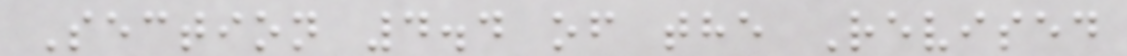Section 4.4 of the Revised
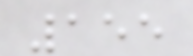155
